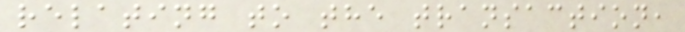relating to the transaction,
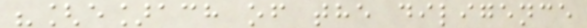"[e]ach of the diligence
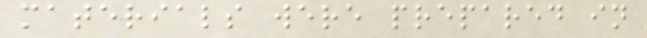materials were prepared in
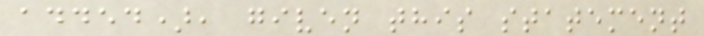added), given this statement
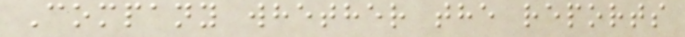Company whether the reports
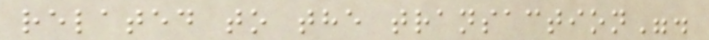related to the transaction".
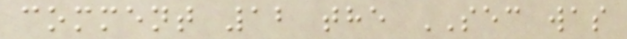comment 12 the SEC was
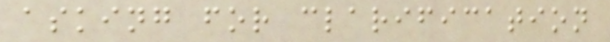asking for clarification
